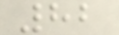82
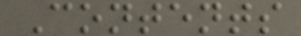Contents
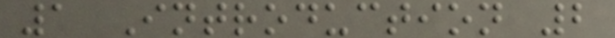1 Introduction 2
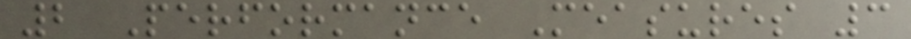2 Performance Measures 3
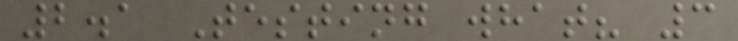2.1 Testing what? 3
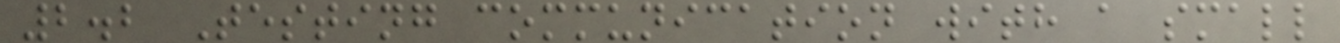2.2 Testing communication with a small
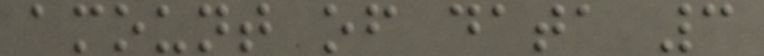amount of data 3
